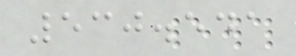530.541
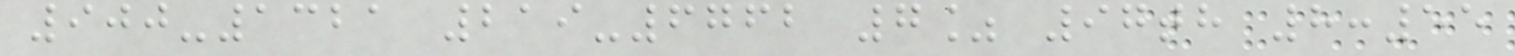900-1321 219-6762 7% 97th 8:55
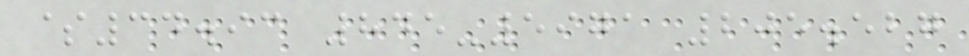$34.93 845-5971 205.527
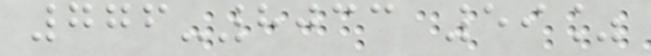776-8033 59%
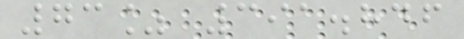73% 391.846
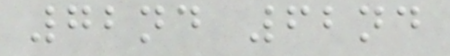72nd 62nd
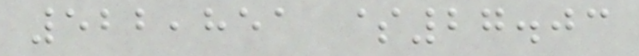522,851 $27.03
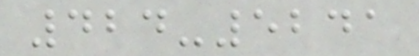424-5241
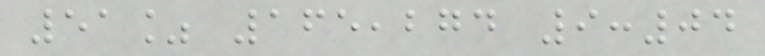51% 165,274 9:04
